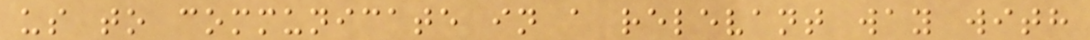us to communicate in a relevant way with
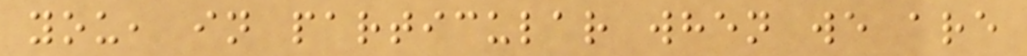you, in particular when we are
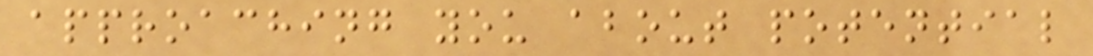approaching you about potential
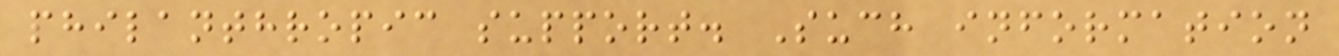philanthropic support. Such information
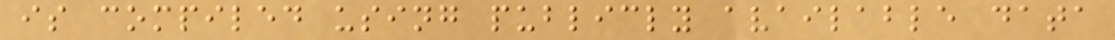is compiled using publicly available data
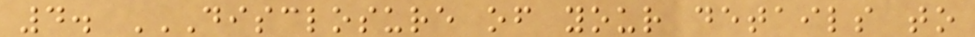4. DISCLOSURE OF YOUR DETAILS TO
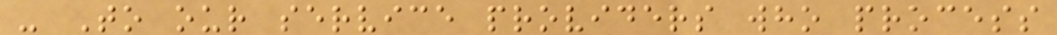- To our service providers who process
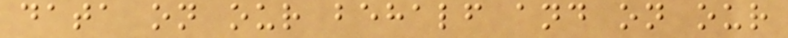data on our behalf and on our
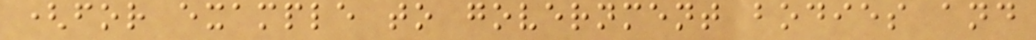(for example to government bodies and
